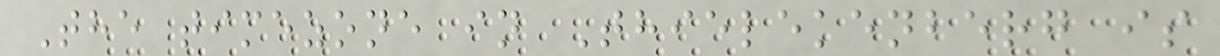The timezone in Thielekenberg is
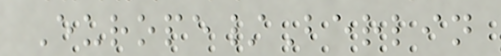Europe/Berlin
